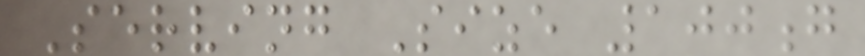Serving Size 100g
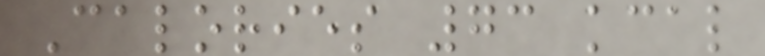Calories 73 kcal
